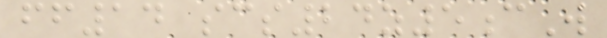ff14 scs24z5cW
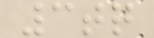3tq
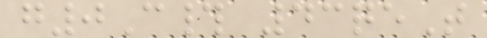g0C# 43qeT
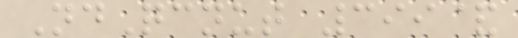NdQcnut 399&
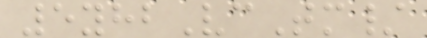5yhbVcTm/
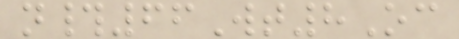n#66Wt8Oc
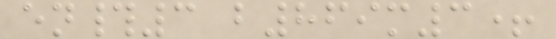en#3 b869m3+
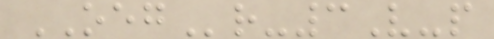OEGr-3V-p
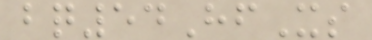bq54HfXs
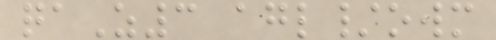qaZ3 agl/owm
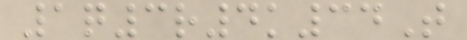1q3r4k34T
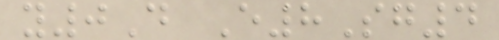y0D E8Sg4
